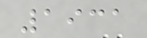1931
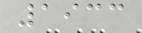1933
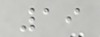19
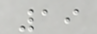19
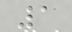1
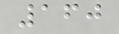160
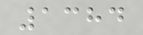1384
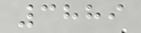3889
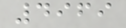4969
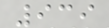939
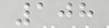108
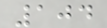104
